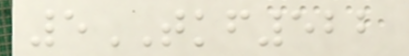5TKF522
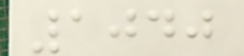1040
